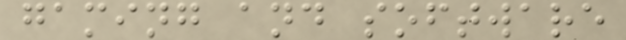gaming and software
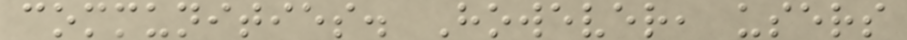communities. However, users
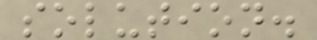solution.
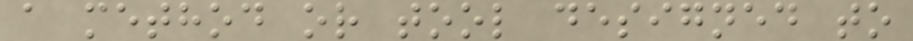a method or tool designed to
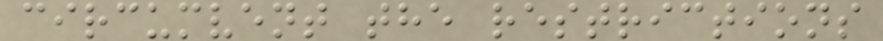circumvent the restrictions
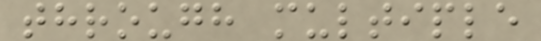through multiple
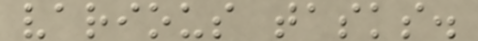various tasks.
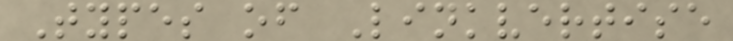Types of Linkvertise
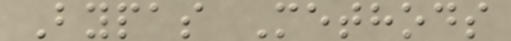Bypas Methods
